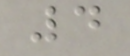4
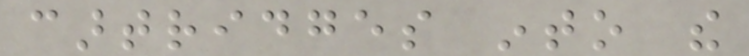cartridges into the
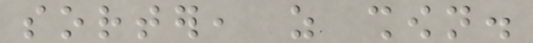sorter, as shown.
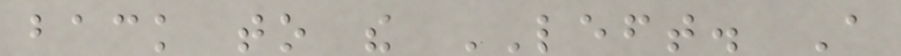back to the LEFT. A
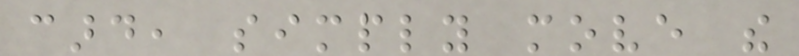card, simply move the
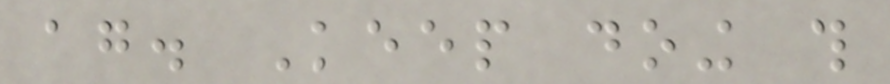again. Keep doing this
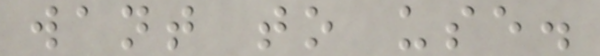want to use.
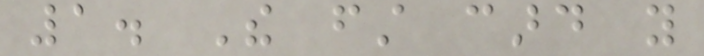1. The first card you
